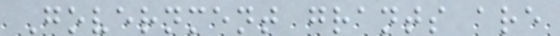Government grants are
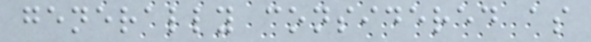generally considered as
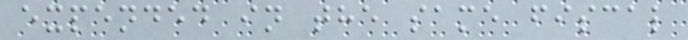expended in the same fiscal
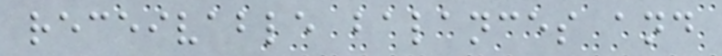receivable balances and
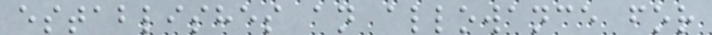establishes an allowance for
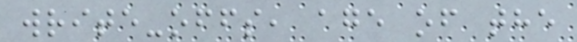write-offs, age of the
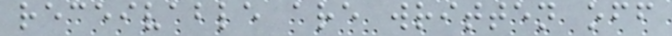receivable are written off
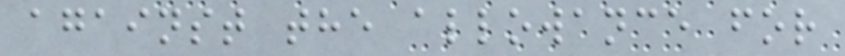against the allowance for
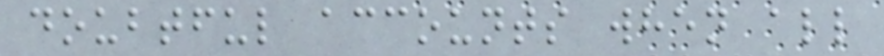doubtful accounts when all
